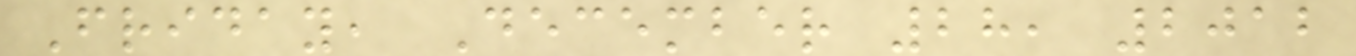Friday, December 28, 2012
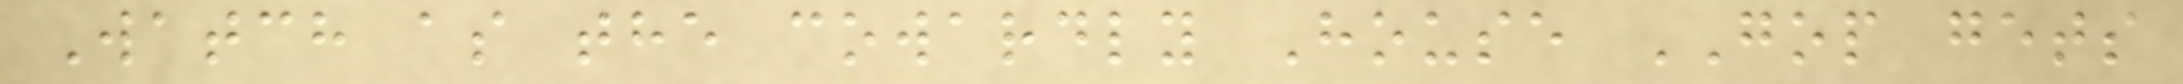Watch as the cowardly House GOP gets
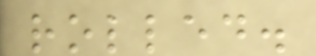rolled.
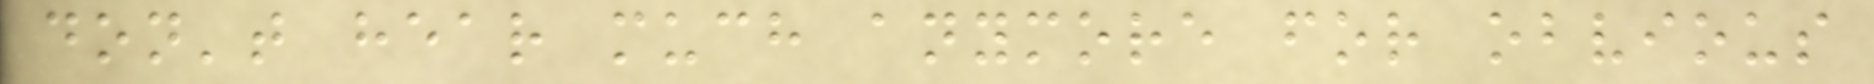don't hear much anymore for obvious
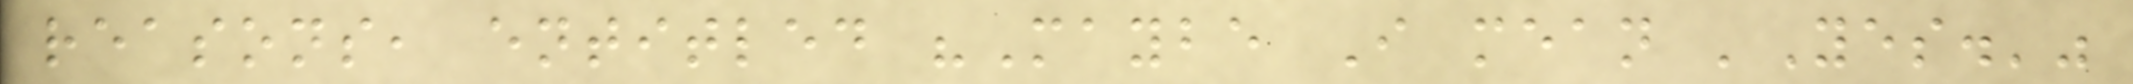reasons, entitled "Maybe I mean 'Yes.'"
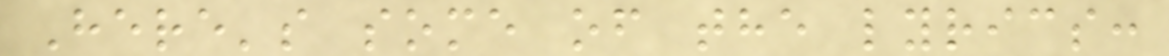Here's some of the lyrics:
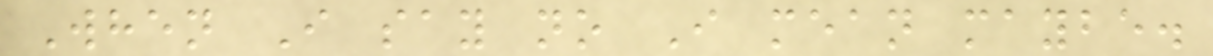When I say no I mean maybe.
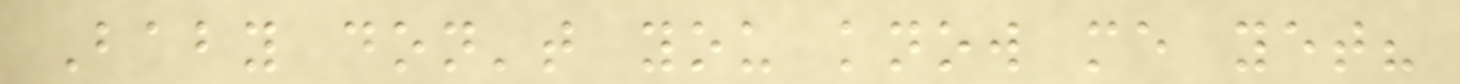Baby don't you know me yet?
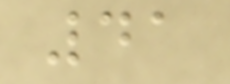41
